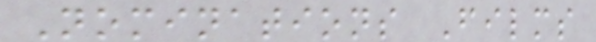Nominations Films
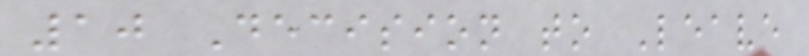10 Decision to Leave
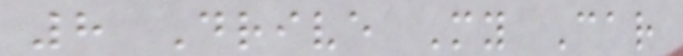8 Drive My Car
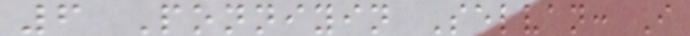6 Ponniyin Selvan: I
